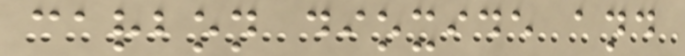carbon dioxide and
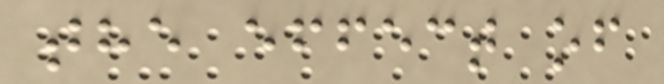the effect of
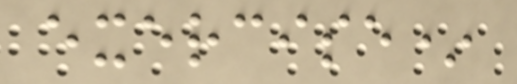exercise*
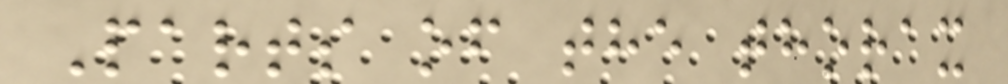Parts of the thorax
